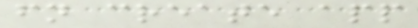fn create app
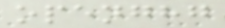openghg
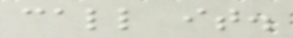call it.
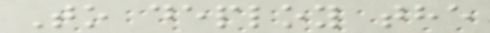To deploy the
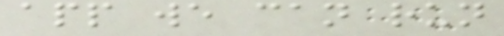app we can run
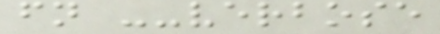fn --verbose
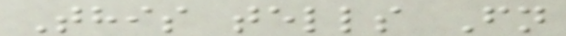This tells Fn
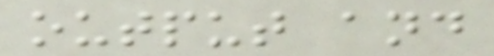output and
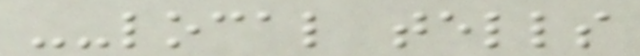--local tells
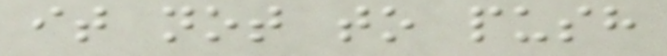it not to push
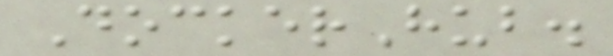DockerHub.
